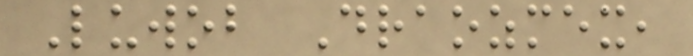Luwob Draozmex,
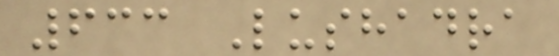633 Lushadra
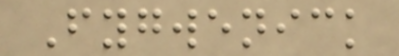Fygwenick
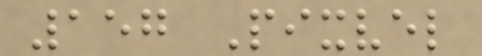157 Pixvel
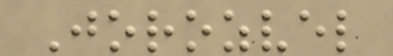Jorozvel
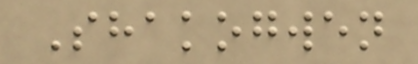Shakogwen
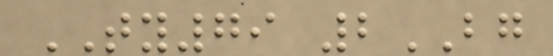TY79 2BG
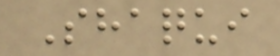Shaqui
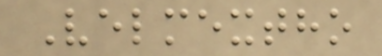Velmextho
